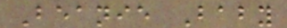Beanie Baby
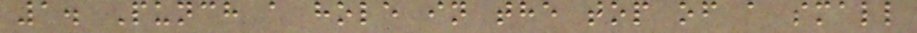1. Punch a hole in the top of a small
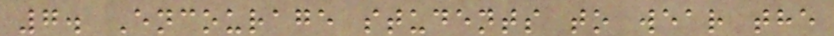7. Encourage students to wear the
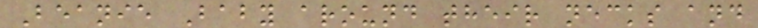Beanie Baby around their necks and
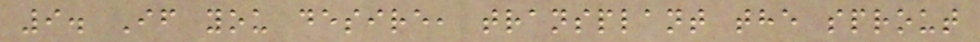9. If you desire, transplant the sprout
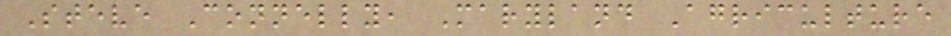Steve Connelly, Maryland Agriculture
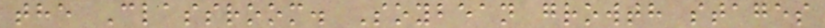the Classroom. Soybean growth stages
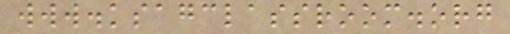www.ksagclassroom.org
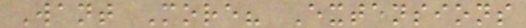Want More? Extensions
